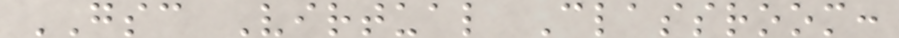GSC Virtual Classroom:
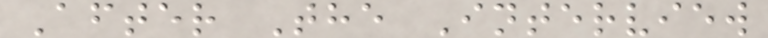After The Interview
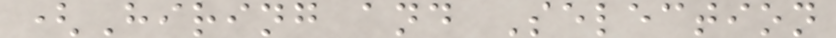(Hiring and Selection
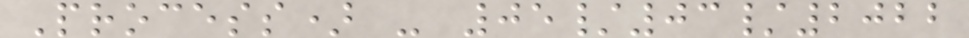Process) - 05/03/2022
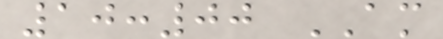10:00 AM
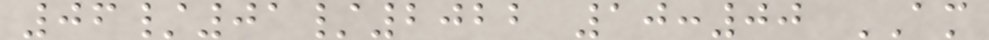06/01/2022 10:00 AM
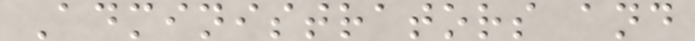Administrators and
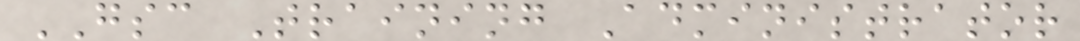GSC Training Administrator
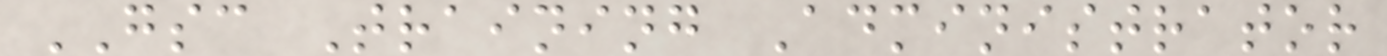GSC Training Administrator
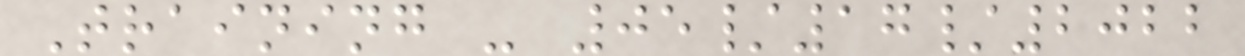Training - 05/17/2022
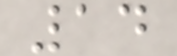14
